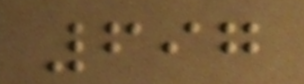697
